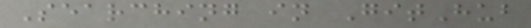Searching in GitHub
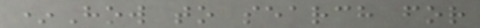*How to search for
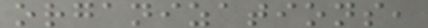organizations,
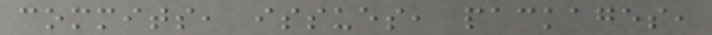commits, issues, packages,
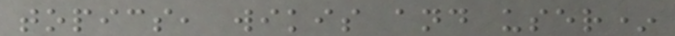topics, wikis and user*
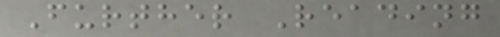Further Reading
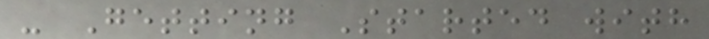- Getting Started with
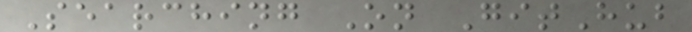Searching On GitHub
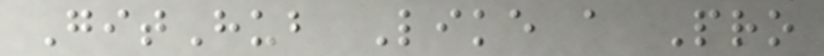GitHub Like a Pro
